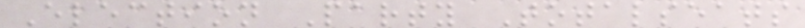Election Party Totalseats
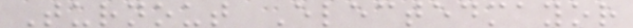Turnout Electedmayor
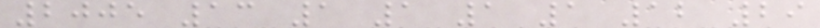2005 13 1 1 1 1 12 29
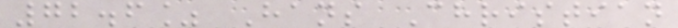72.6% Hans Christian
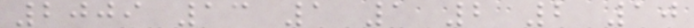2009 13 1 1 2 2 10
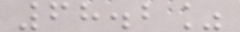68.2%
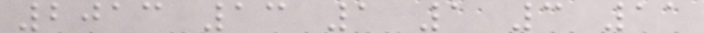2013 13 1 1 3 11
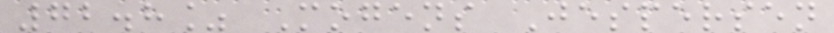72.8% Mogens Jespersen
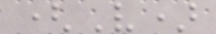(V)
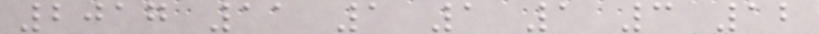2017 11 1 1 1 3 12
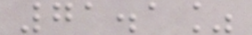71.1%
